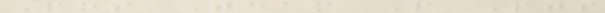Pos Team P Pts
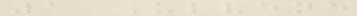1 Ulvene
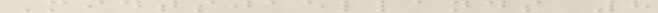Midtsjaellands 8
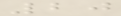20
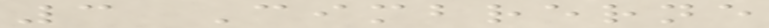3 Cimbrerne
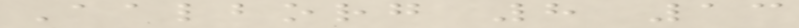Aalborg 8 13
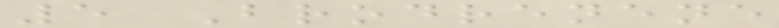5 Brodrenene
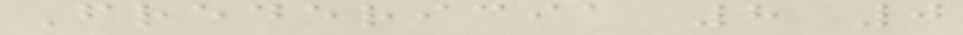Fredericia 8 0
